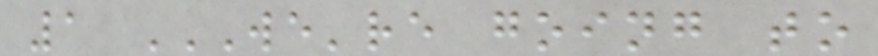1 WE'RE GOING TO
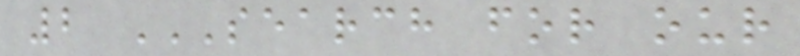2 SEARCH FOR OUR
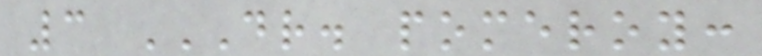3 DR. POMEROY:
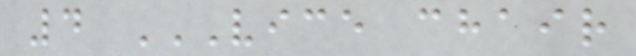4 VICE CHAIR
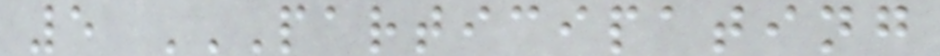5 PARTICIPATING
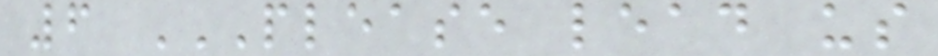6 PLEASE LEAD US
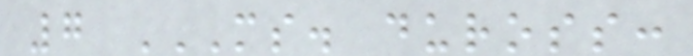7 MS. DUROSS:
